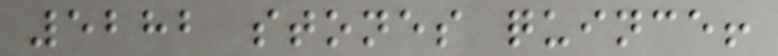5282 stones quince!
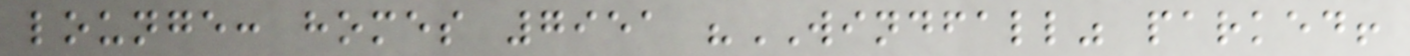lounge: homes 7951 "WINDFALL" parked!
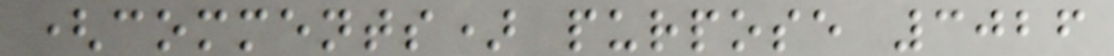(comments) purpose 3026
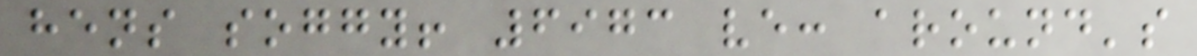hens soggy! 6973 ve: around's
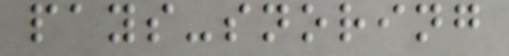pays-snoring
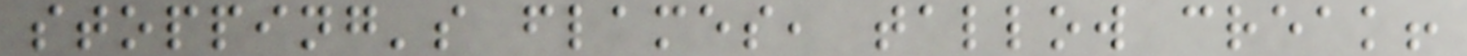stopping's flames, tallow creak!
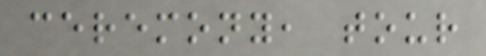ceremony, tour
